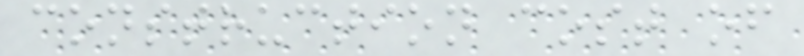construction cost of
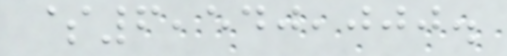$6,540,000.
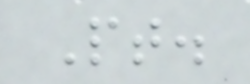Pt.
